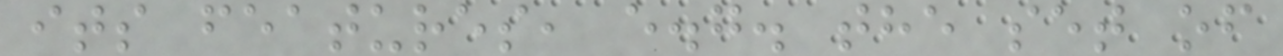its features, e.g. the set of
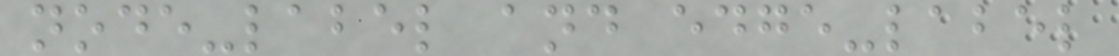node-label and edge-label
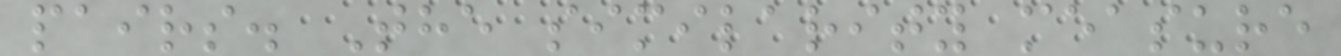pairs. The similarity measure
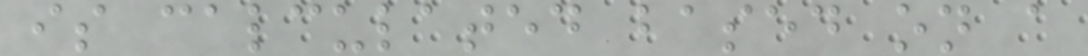is calculated based on a
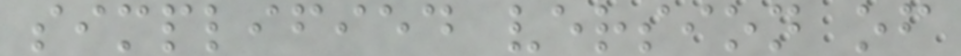simplified version of
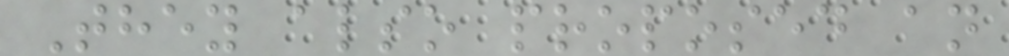They also proposed an
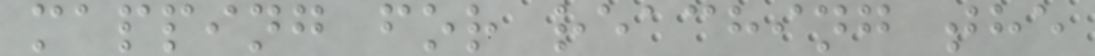mapping for reaching the
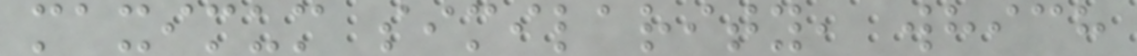maximum similarity, which
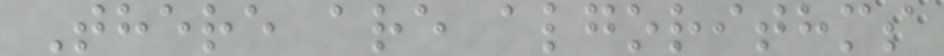There are algorithms
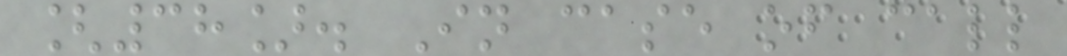[38]. In case of call
